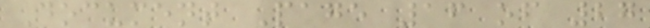Document Page 16 of 27
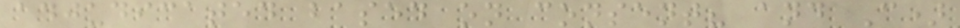adjudicated based on consent? and C)
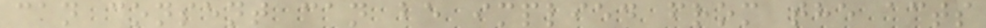can consent can be implied from the acts
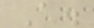A.
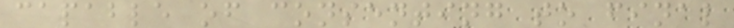capable of consenting to final
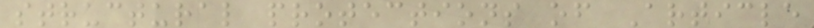structural protections of Article
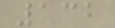132
